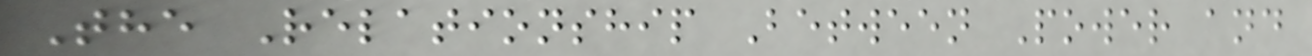The Relationship Between Power and
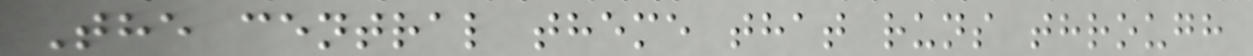The central theme that runs through
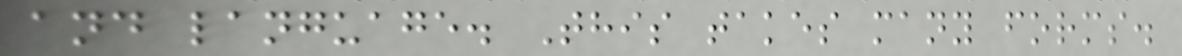and language. This takes many forms.
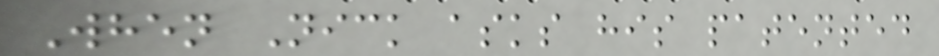When Nick asks his patented
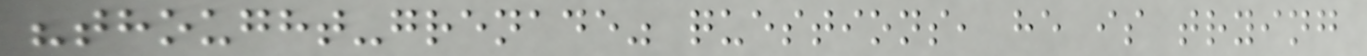"thought-grenade" questions, he is trying
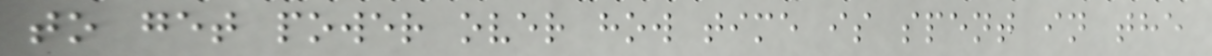to get power over how time is spent in the
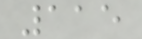115
